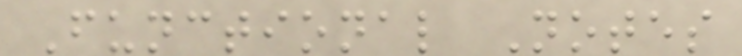Functional Notes
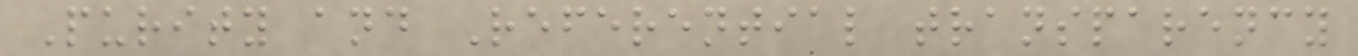Purity and Referential transparency
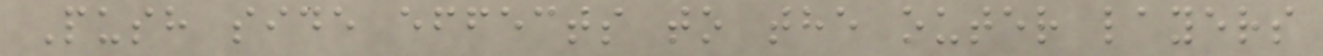Push side effects to the outer layers
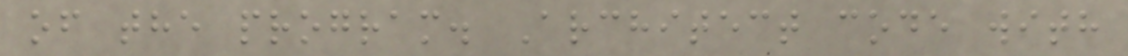of the program. Architect code with
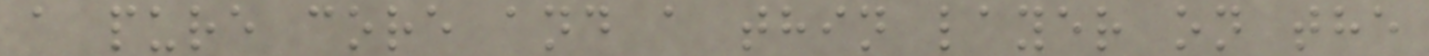a pure core and a thin layer on the
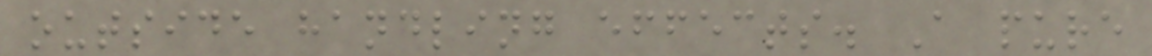outside handling effects. A pure
